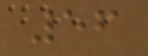56
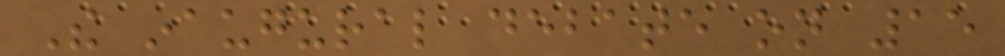The inaugural debate on 15
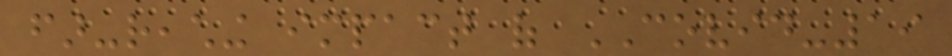far-reaching impact of COVID-19
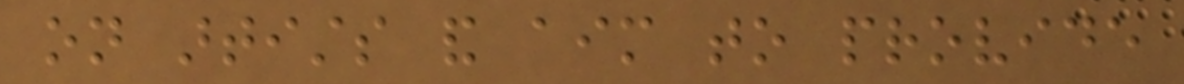on artists and aim to provide
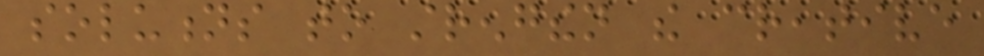solutions to strengthen the creative
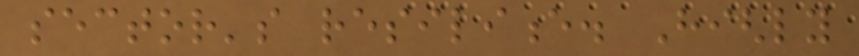sector's resilience. Highly
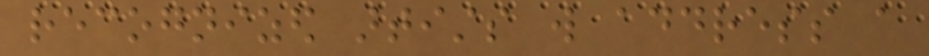recognized artists will address a
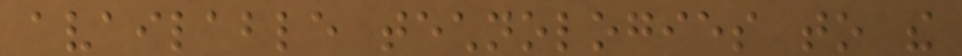available technologies to the
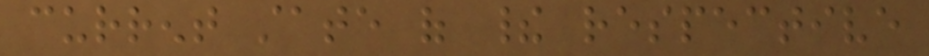current state of their respective
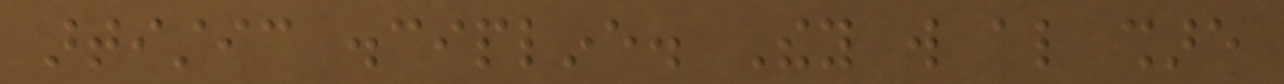artistic discipline. They will also share
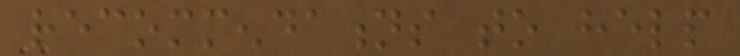recommendations to help
